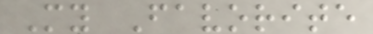My Favorite
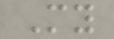My
